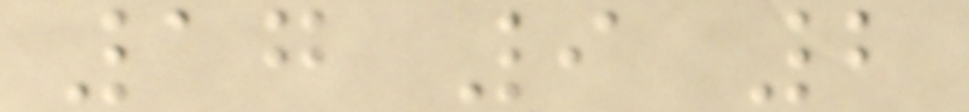17 9 2
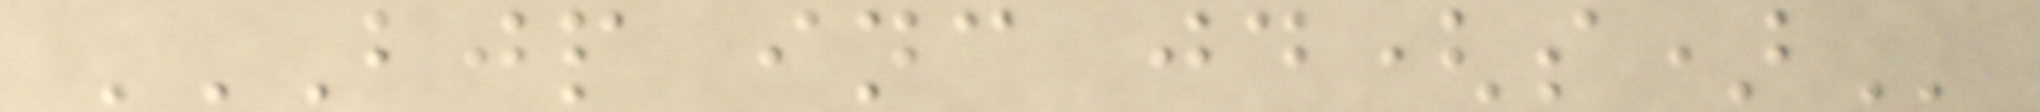BJP INC JD(S)
